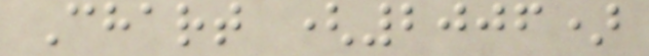Chart (2006)
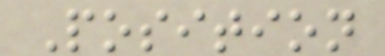Position
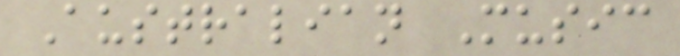Australian Music
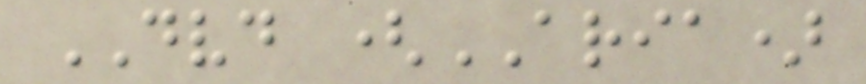DVD (ARIA)
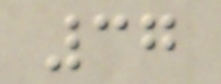37
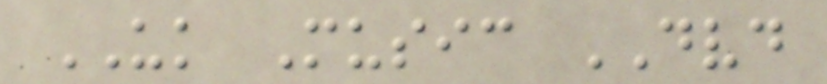UK Music DVD
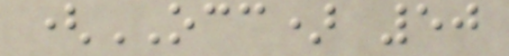(OCC) 50
